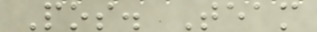Pos. Team
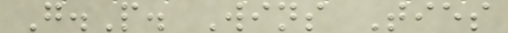G.P. Wins Ties
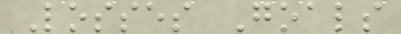Losses Goals
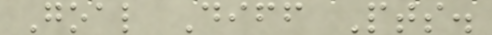Goal Diff Pts.
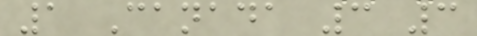1 Canada 3 3
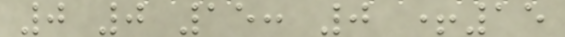0 0 15: 0 +15
